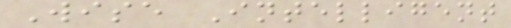Wise Intelligent
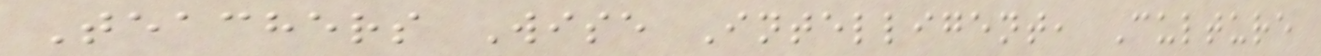Teachers Wise Intelligent, Culture
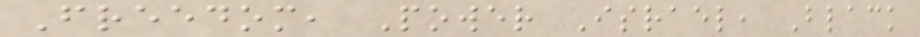Freedom, Power Israel, Black
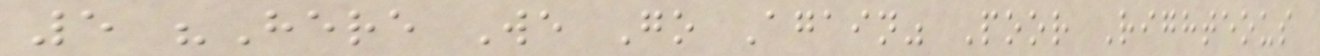5 "Here We Go Again" Poor Righteous
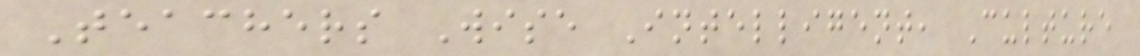Teachers Wise Intelligent, Culture
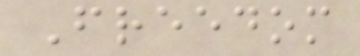Freedom
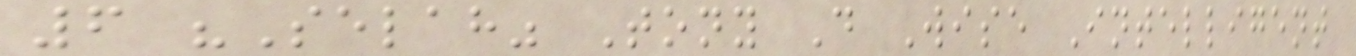6 "Selah" Tony D Wise Intelligent
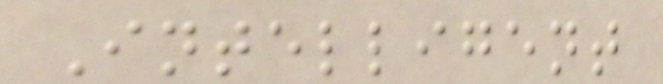Intelligent
